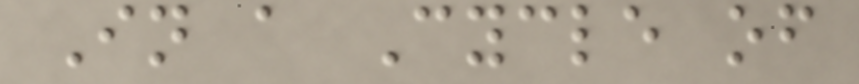In a Cycle of
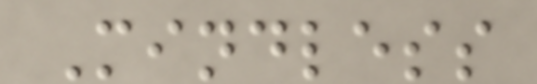Mindless
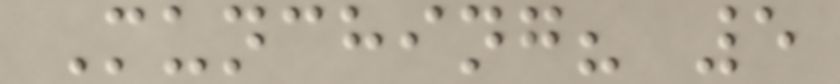Munching? 5
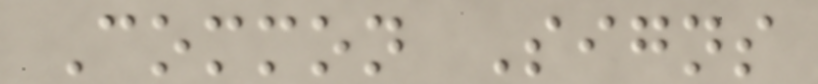Common Signs
